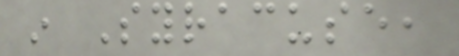in Syracuse,
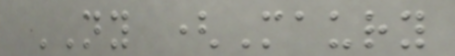NY (Maury
